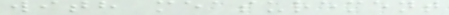with measurement
